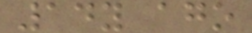14y ago
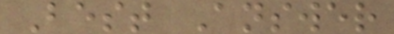Best Answer
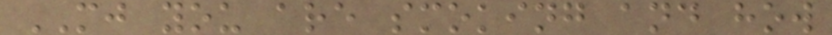MJ you are smoking and how
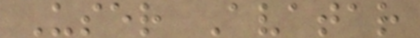User Avatar
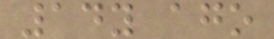14y ago
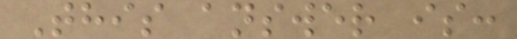This answer is:
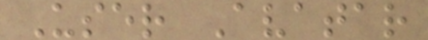User Avatar
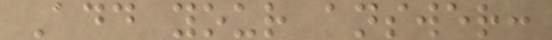Add your answer:
